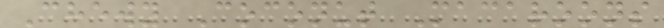Chewy Coconut Macaroons
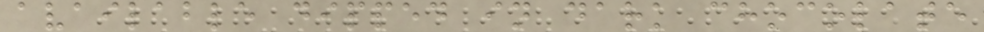available dipped in dark chocolate
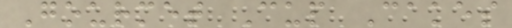Gourmet Cup Cakes
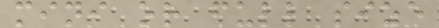mini or full size
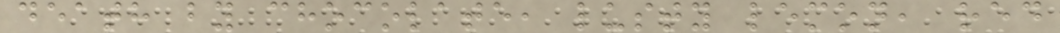death by chocolate, lusty lemon, red
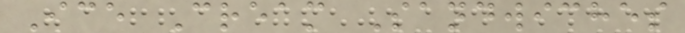Ice Cream Sandwiches
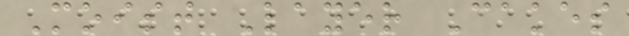Moist Layer Cakes
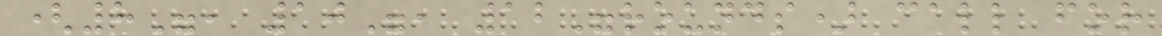(8", 10", 12"rounds) call for
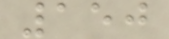150
